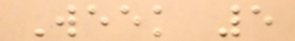Week 5
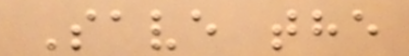Save the
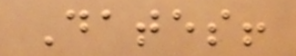Dates!
